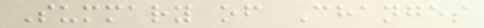Summary of Changes
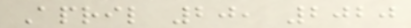April 20, 2020
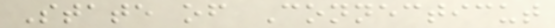State of Connecticut
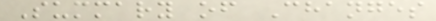Summary of Changes
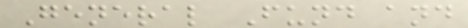General Fund and
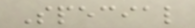Special
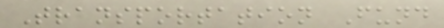Transportation Fund
